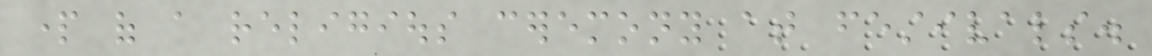part of a religious ceremony at festivals.
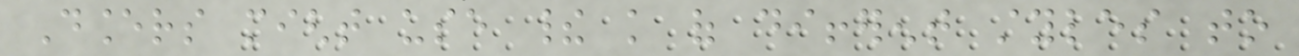Dancers might use their knowledge of different styles to
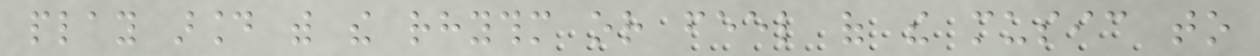play around with the rhythm or feel of the music to
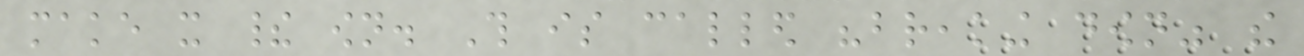make it their own. This is called "breaking down" the
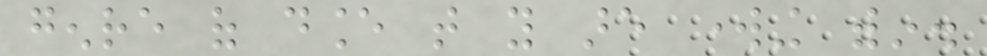genre of dance that you are working within.
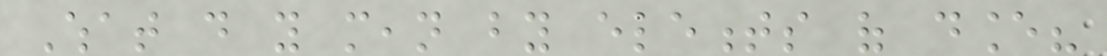What do you mean by elements of dance?
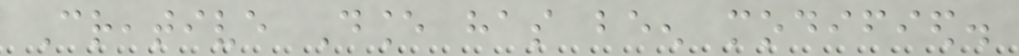Creative Dance has been modified.
